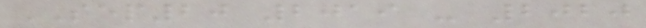SEP20 2019 - 2020
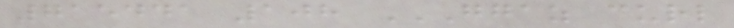715441 108 GGAZ CURL
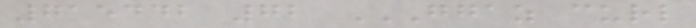715442 72 GGAZ CURL
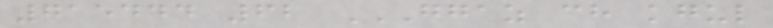715444 62 GGAZ CH KGUL
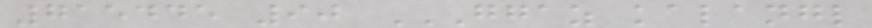715445 90 GGAZ KALANGL
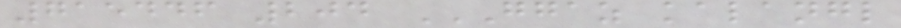715446 204 GGAZ KALANGL
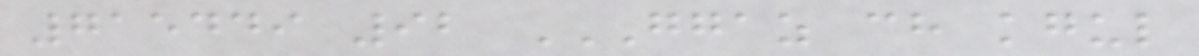715449 92 GGAZ CH KGUL
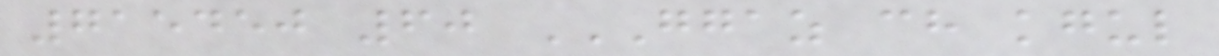715450 60 GGAZ CH KGUL
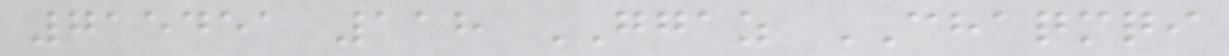715451 118 GGAZ CHAQMQI
